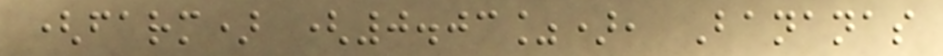(farm) (0.03%), Bananas
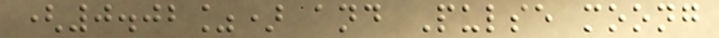(0.02%) and Pulse moong
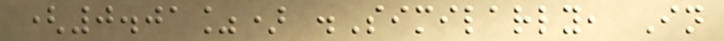(0.01%) .Similarly, In
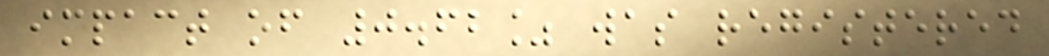impact of 0.62% was registered
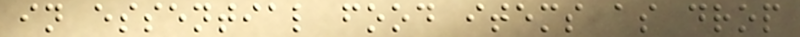in essential food items as drop
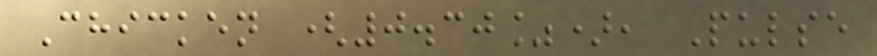Chicken (0.30%), Pulse
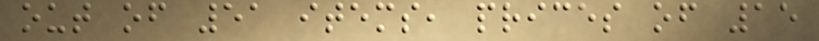out of 51 items, prices of 15
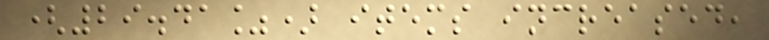(29.41%) items increased,
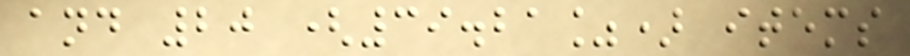and 20 (39.21%) items
